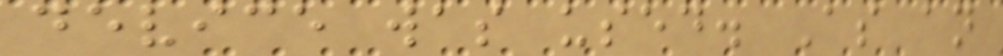device was used. As an
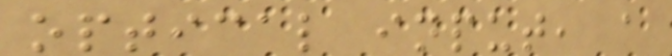optical input, a
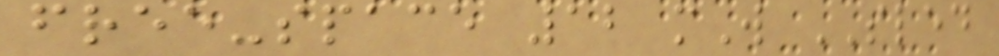free-space 12 mW SLED
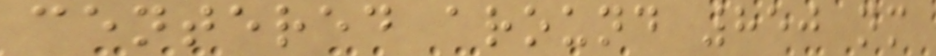centered around 850 nm
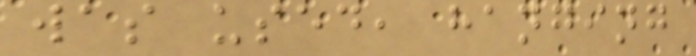was used, hanging
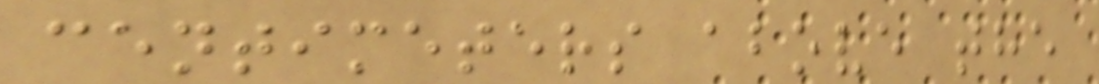centimeters above the
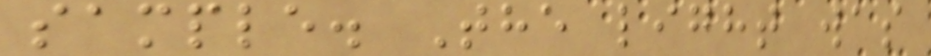sample. The light was
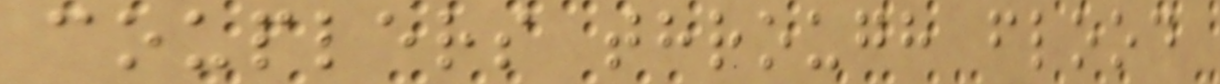couplers through flood
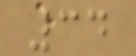34
